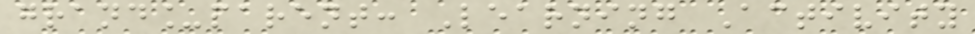grand_parent: Learning Activity
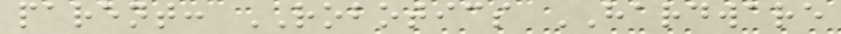parent: ROBOTICS HARDWARE
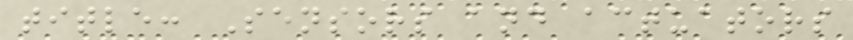title: Sensors and actuators
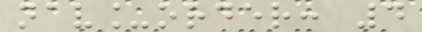nav_order: 4
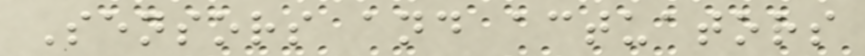Sensors and actuators
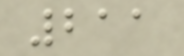211
